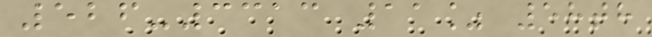526-3313 11% 58th
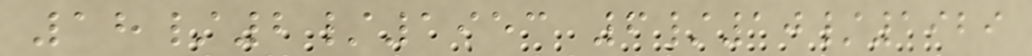18/2/1953 6/10/1929
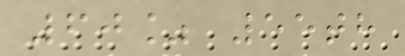60% 55th
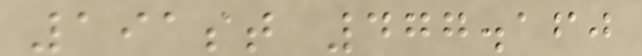191st 477.160
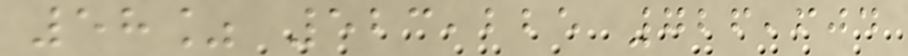58% 523,225 726,604
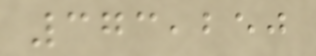373,250
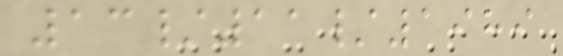13/11/1989
